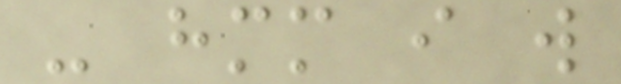- hmm i will
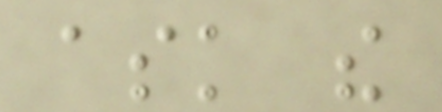ask the
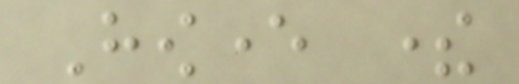However there
